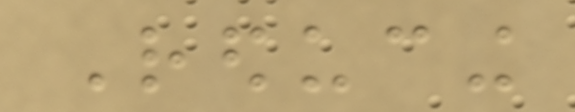Reducing
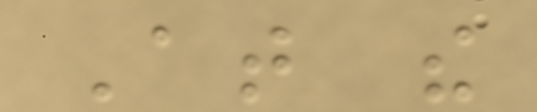At the
